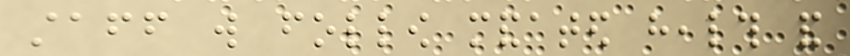staff will follow mandated health and
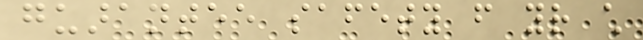guarantee safety from your child
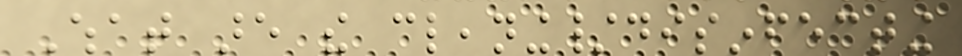What are the cleaning/disinfecting
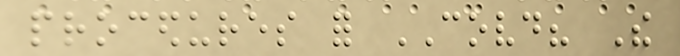procedures for COVD? The
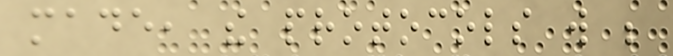made, the protocols will be
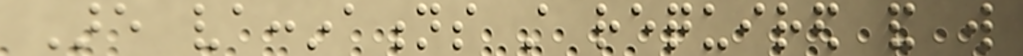Are vaccinations still required and will
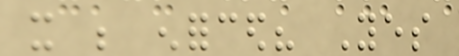it be enforced? Yes
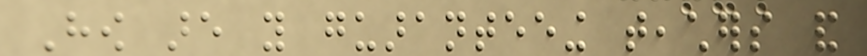How are you guaranteeing teachers and
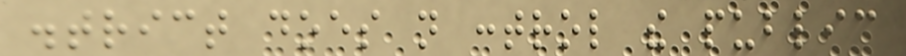district does not control the public
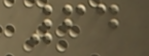64
